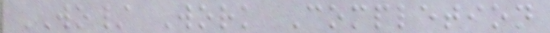WO/ Work Completion
